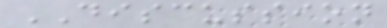DISCUSSION
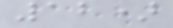12)
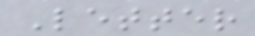Letter
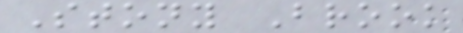Stony Brook
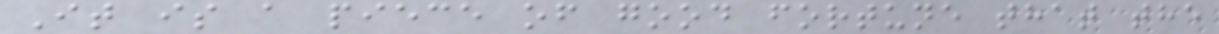It is a piece of good fortune that the
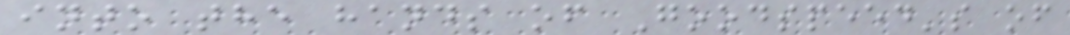into the hands of Goodspeed's of
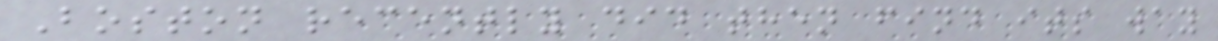Boston recently did then find its way
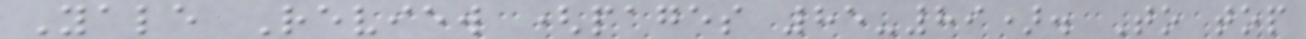Yale Review (pages 85-89). To top
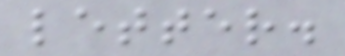letter.
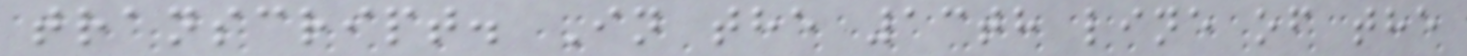transcript. In the 13th line of the
